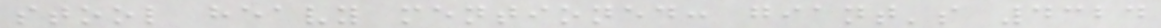stool heavy mentioned: giant's 4324
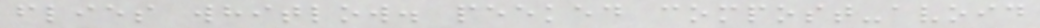flies whitlow. peeked compost-avoid
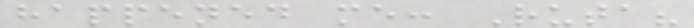happened me: Ruta?
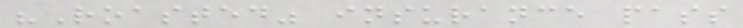"Roasted" insurance pass
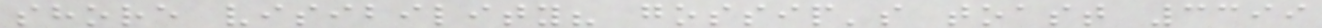shore visibility? gossip's toast 3399
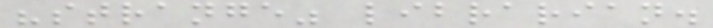"strange" librarian.
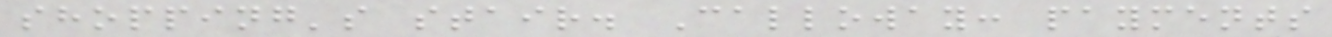shopping's stair. Calloway: payments
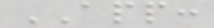APP:
